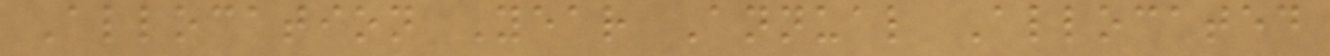Allocation Year Annual Allocated
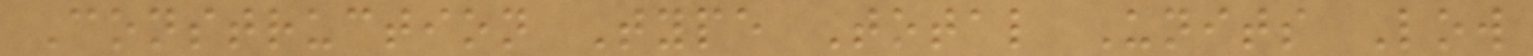Construction Type Total Units Low
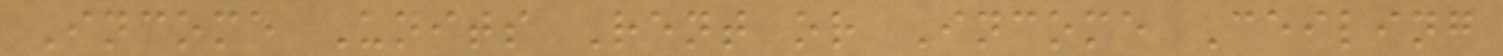Income Units Rent or Income Ceiling
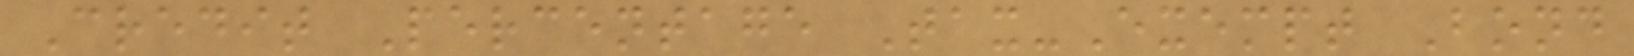Credit Percentage Tax-Exempt Bond
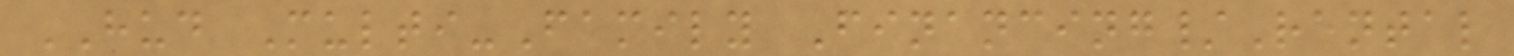HUD Multi-Family Financing/Rental
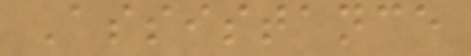Assistance
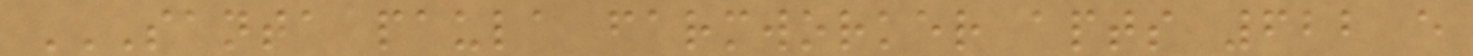SANTA PAULA FARMWORKER APTS 622 E
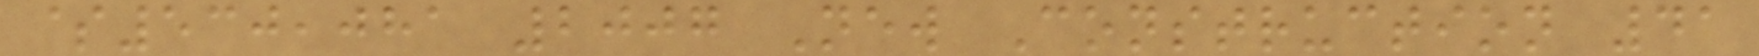$530,081 2007 New Construction 41
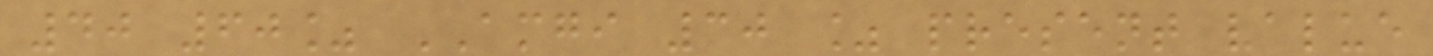40 60% AMGI 30 % present value
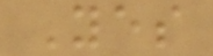Yes
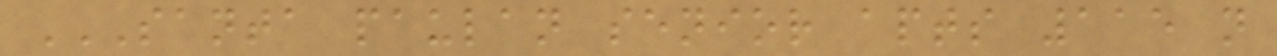SANTA PAULAN SENIOR APTS 115 N
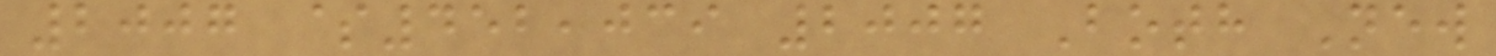2007 $452,039 2007 Both New
